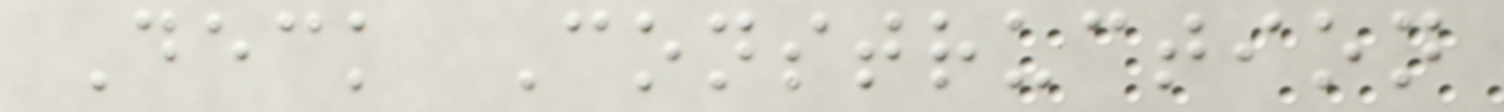Deck Construction
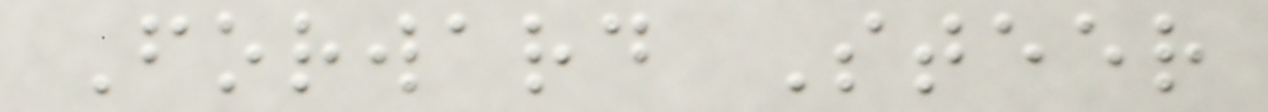Forward Steer
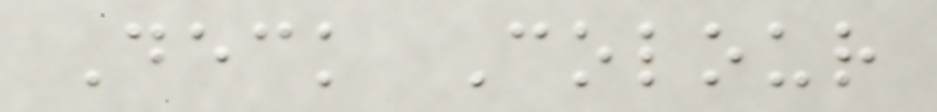Deck Colour
